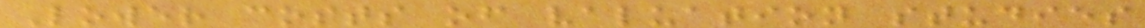Lower costs of valuation studies
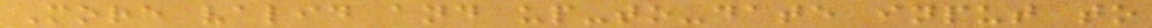More valid and up-to-date input to
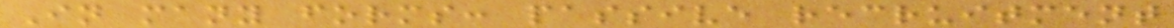In many forms: passive recruitment
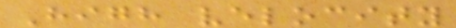High velocity
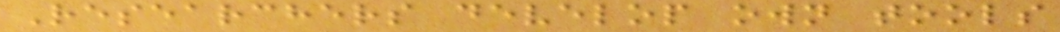Researchers develop own tools
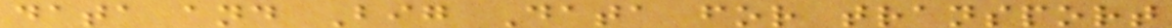data and Big Data for transport
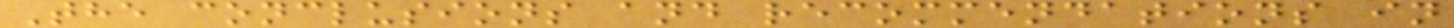The conclusions and recommendations in
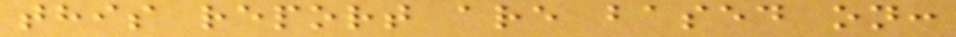this report are based on:
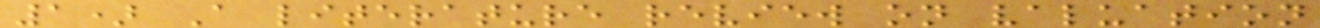1) A literature review on valuation
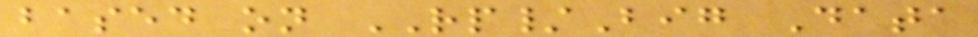based on RP/Big Data
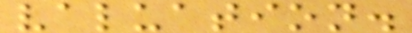valuation.
